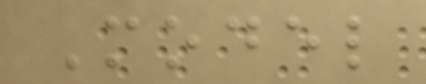Model
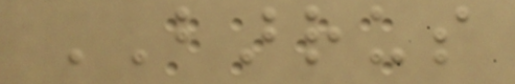BARRUS
